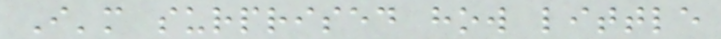I'm surprised how little
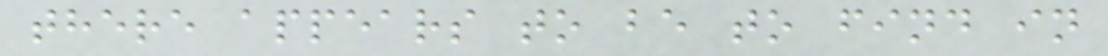there appears to be to find in
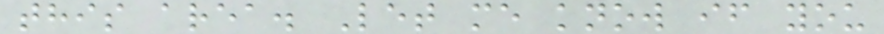this area. Let me know if you
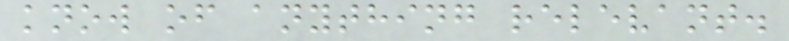know of anything relevant.
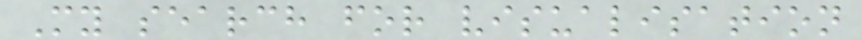My search for visualisation
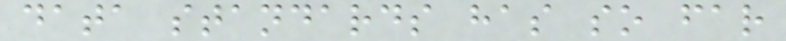data standards has so far
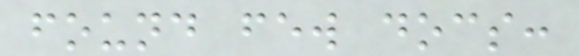found few docs:
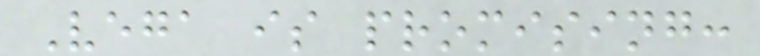Vega is promising:
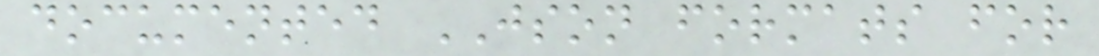documented JSON formats for
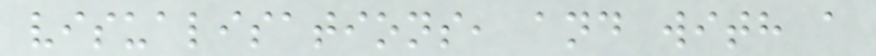visualisations, and with a
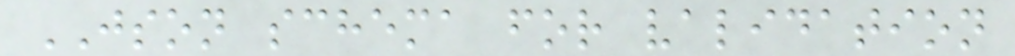JSON schema for validation
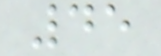45
